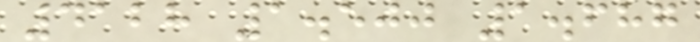4128 1.500 1.687
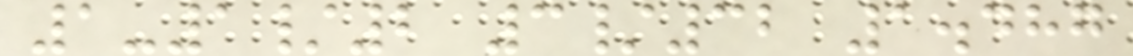1-1/2 3/32 1.487
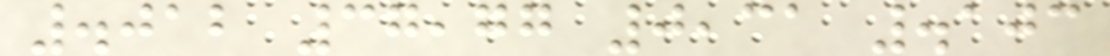.012 37,77 0,31 .103
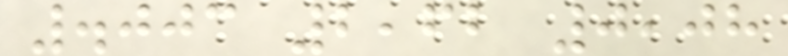.003 2,62 0,08
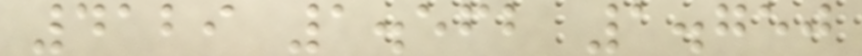4129 1.562 1.750
